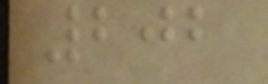202
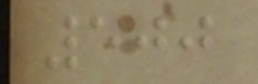500
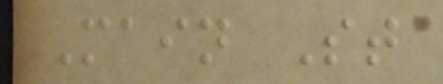Main St
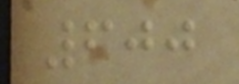600
